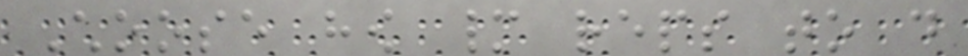Choose how many reps to do
